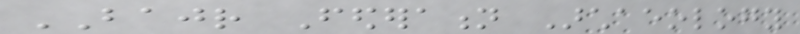BAJR Federation Archaeology
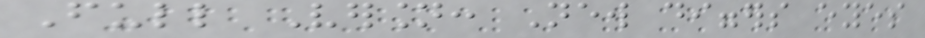Full Version: New diggers eyes
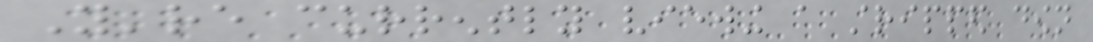You're currently viewing a stripped down
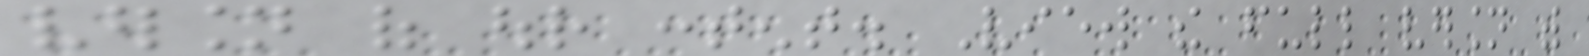version of our content. View the full version with
